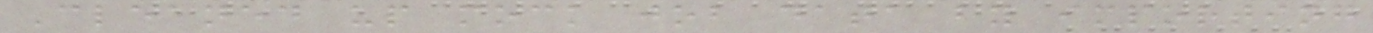Cleaned up mock job data by importing
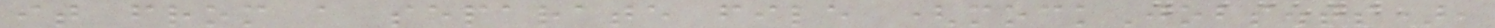it from a separate file (mockJobs.ts),
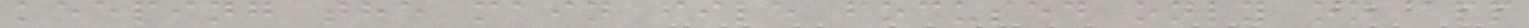keeping the main file focused only on app
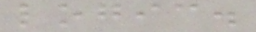logic.
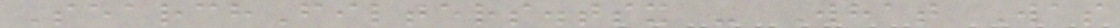SearchFilters.tsx - What Was
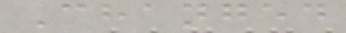Changed
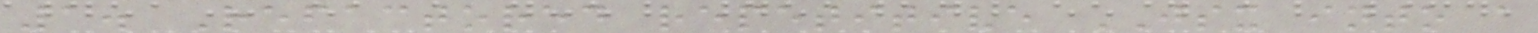1. Refactored repetitive JSX into a
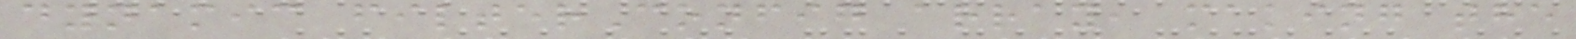dynamic filterConfig array, making the
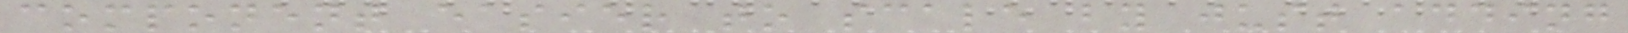component easier to scale by just adding
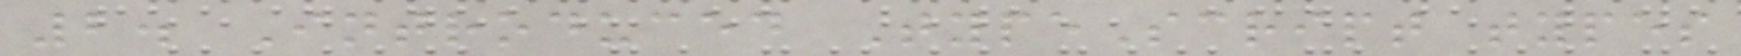2. Introduced TypeScript types
